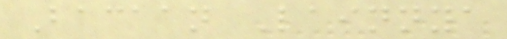Bacaan Lainnya
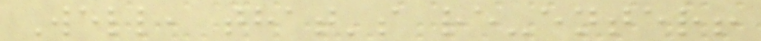Well, that's re-enter!
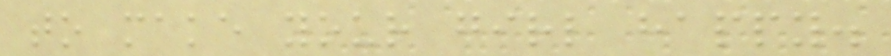to make your girl happy.
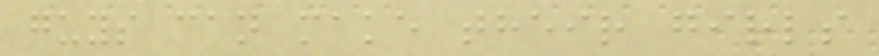guys can make their girls
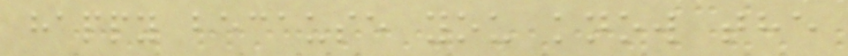happy because you know the
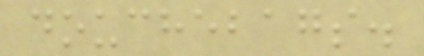douchebags.
